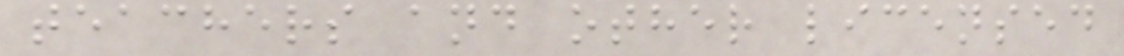teachers and other licensed
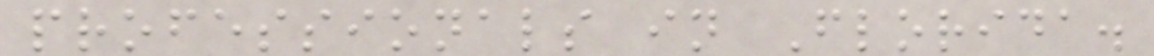professionals in Florida.
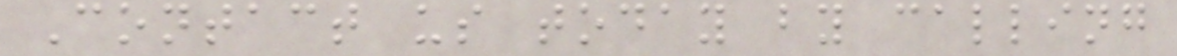Contact us today by calling
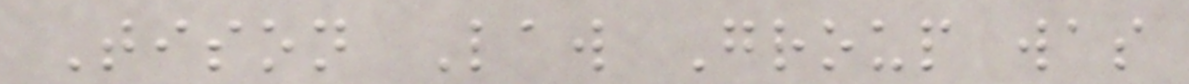Tison Law Group was
